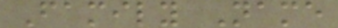Family Name
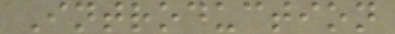Introduction
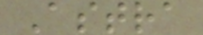Astra
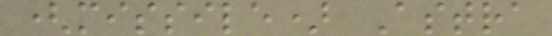(missile) Astra
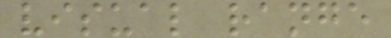visual range
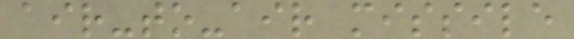air-to-air missile
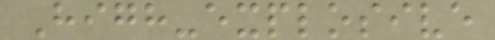High-explosive
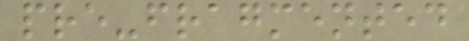pre-fragmented
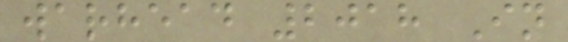warhead 2018 In
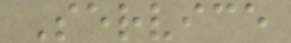Service
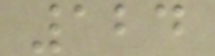124
